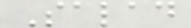Salad
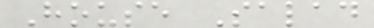House Salad
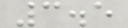3.5
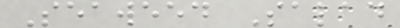Seaweed Salad
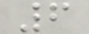6
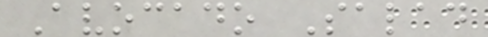Avocado Salad
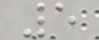5
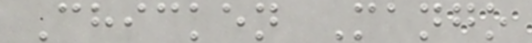Chicken Mango
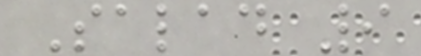Salad 9
